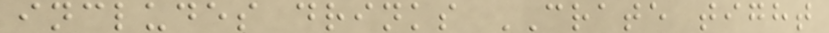includes drinks CRATE tight
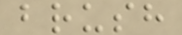brush
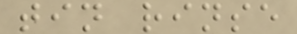tin rinse
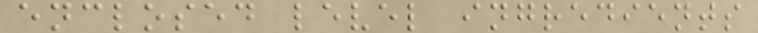enclosed level ingredients
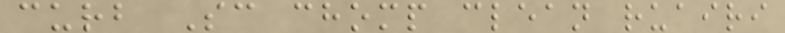curb Sc chomp clean ruairi
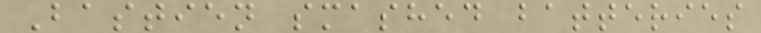Bastien smashed batteries
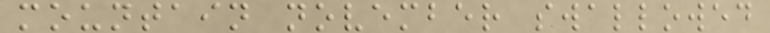mountain november swallowed
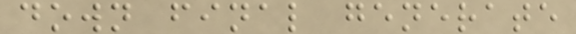down final generate
